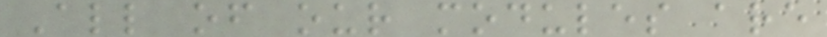All of our modules are
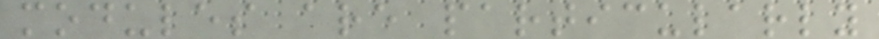modules are particularly
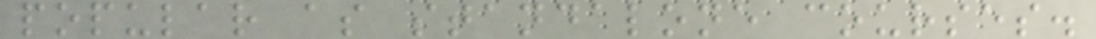popular as standalone courses.
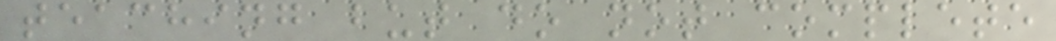teaching but do not complete
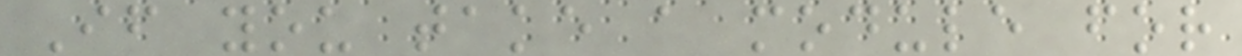If you take a module for
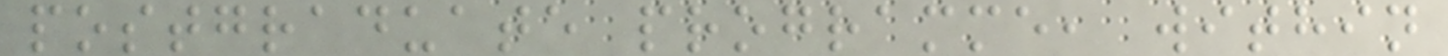postgraduate programme, within
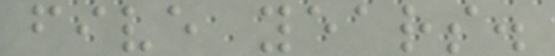five years.
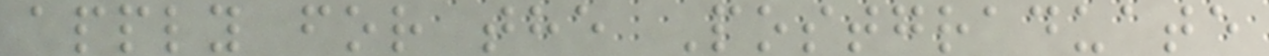apply for the Postgraduate
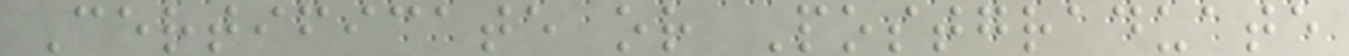Certificate or Postgraduate
